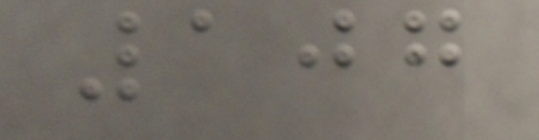107
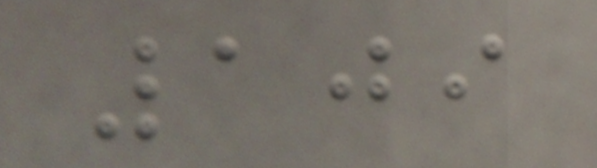109
